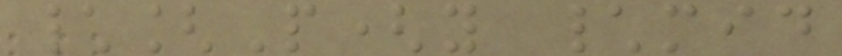\[P(y \mid
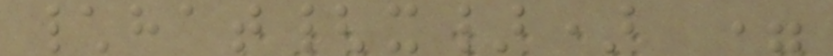\hat{x}) =
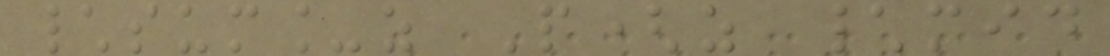\sum_z P(z \mid
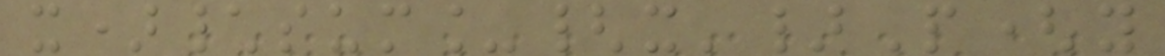x)\sum_{x'}P(y
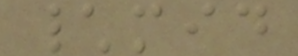\mid
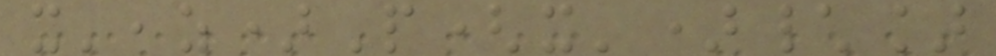x',z)P(x')\]
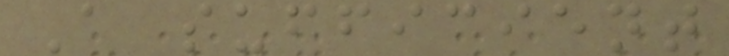A sufficient
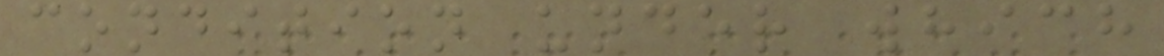condition under which
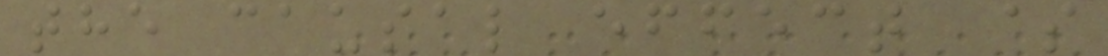the causal effect $
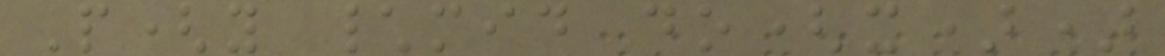P(y \mid do(x))
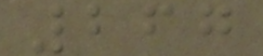267
